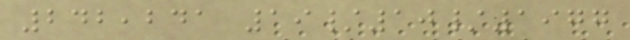242,241 19/10/1977
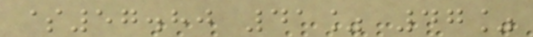$57.80 41% 47%
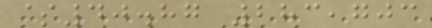$40.87 283,703
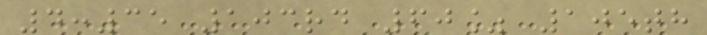4:35 103rd 60% 105th
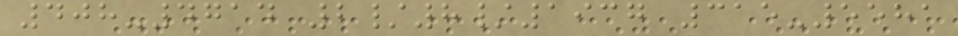408-4714 2/8/1937 315-5581
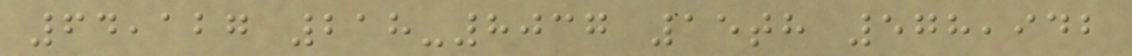64,127 218-8037 15th 578,942
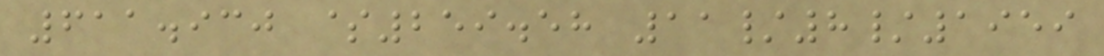611.930 $259.58 11/8/1959
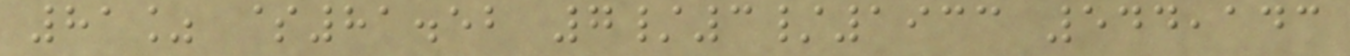81% $81.52 7/3/1933 544,143
